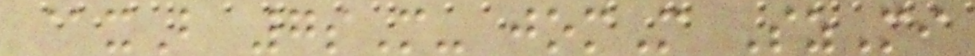@xB 7sM- jomM SzMi
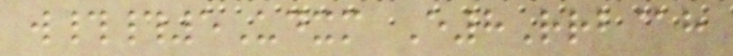w##5Udxm E8Rrb@h
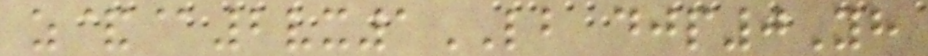z&@2vx1LB djp0Yh
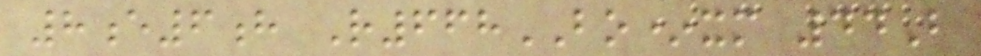8e6h R668BO*xm 44B
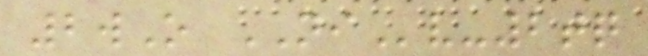2wO NIv-2tq
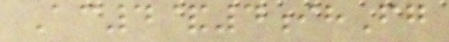Ac4&4ihFg
